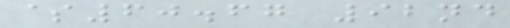$60.67 92nd
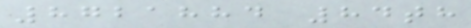8721884 84th
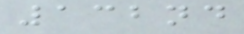132nd
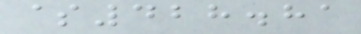$428.81
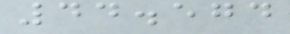44.574
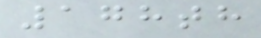178th
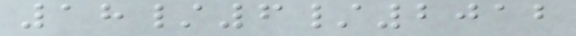18/6/2012
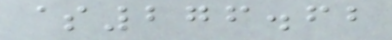$276.62
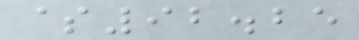$92.25
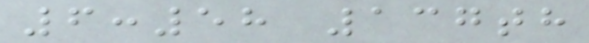6:58 137th
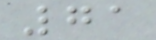71
